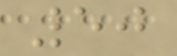50
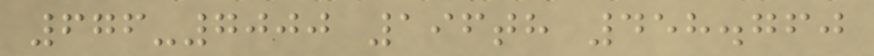676-7000 196th 458.760
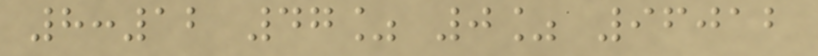8:12 47% 0% 96012
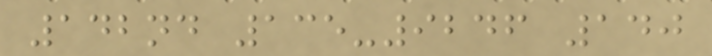142nd 135-9246 140
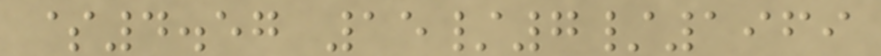$4.57 15/7/1969
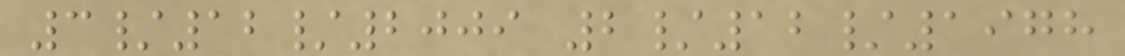3/12/2009 2/12/1978
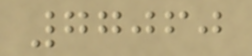77060
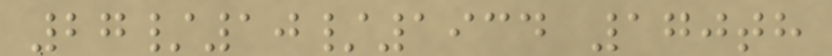27/10/1934 170th
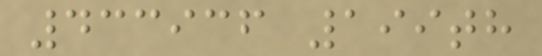433936 199th
